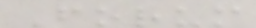Forum
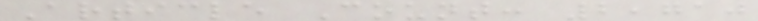Article Count: 2,710
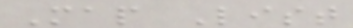Map List
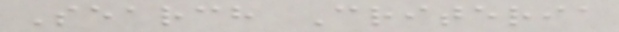Search Criteria
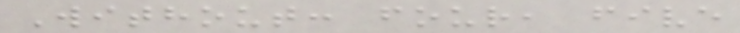Without: four, five
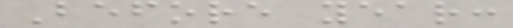Before year:
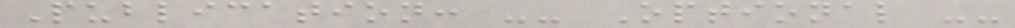Publication: -- Optional --
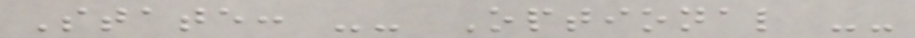State: -- Optional --
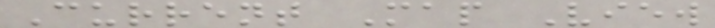Current Map View
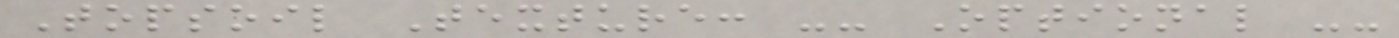Topsoil Texture: -- Optional --
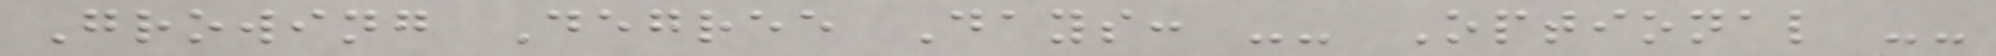Growing Degree Days: -- Optional --
